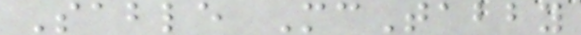Sable McTabby
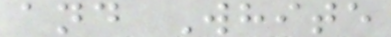and White
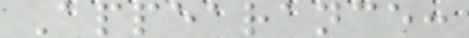Appearance:
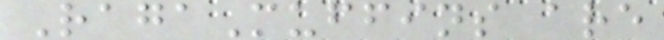RagaMuffins are
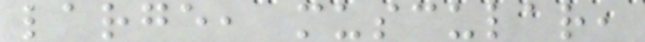large, muscular,
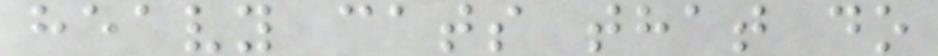heavy cats that do
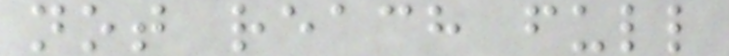not reach full
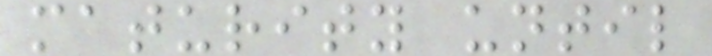maturity until
